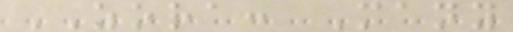ZORA: Many
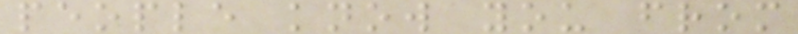people know you from
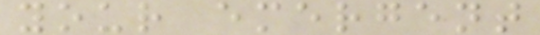your emergent
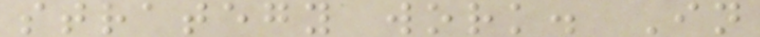strategy work. In
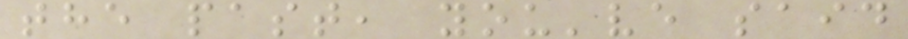the past, you've said
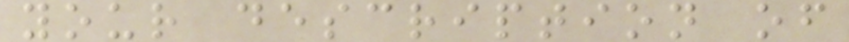your description of
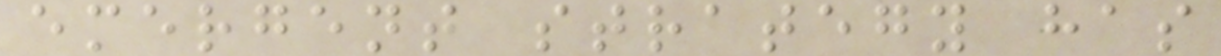emergent strategy has
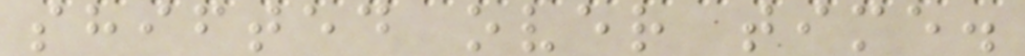shifted over time.
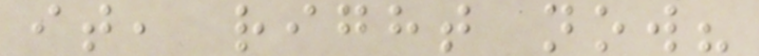it, right now?
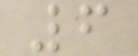6
